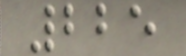225
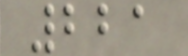221
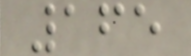165
